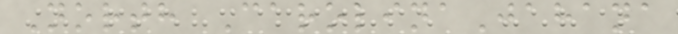North CarolinaJahana
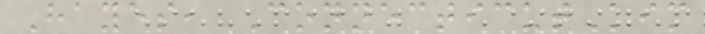Hayes, ConnecticutKim
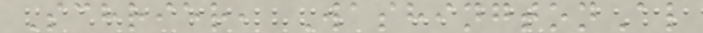Schrier, WashingtonAl
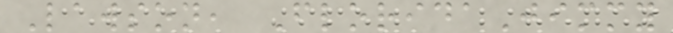Lawson, FloridaJimmy
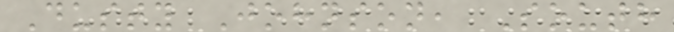Dusty Johnson, South
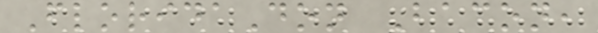FloridaDon Bacon,
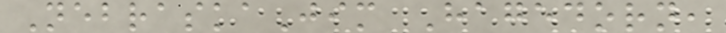NebraskaJim Hagedorn,
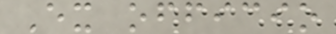Ex officio
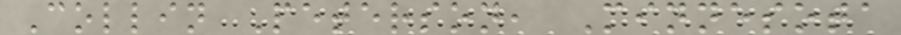Collin Peterson, Minnesota
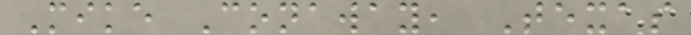Mike Conaway, Texas
